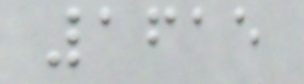1615
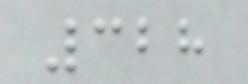328
